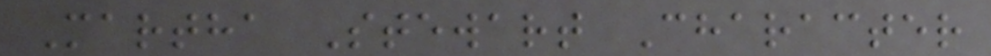Martha Stewart Character
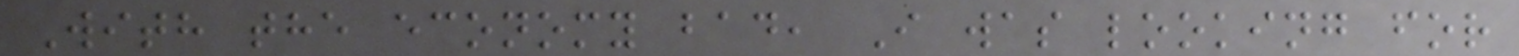With the economy bad, I was looking for
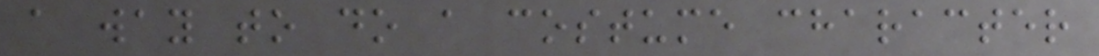a way to do a costume character
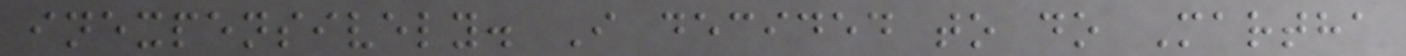inexpensively. I decided to do Martha
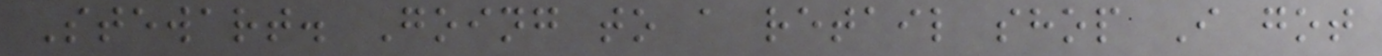Stewart. Going to a retail shop I got
